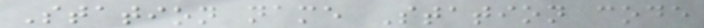Station name Station code
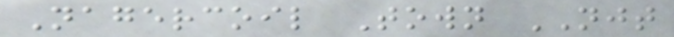Nagercoil Town NJT
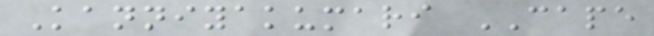Kanniyakumari CAPE
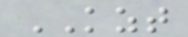KZT
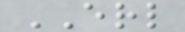ERL
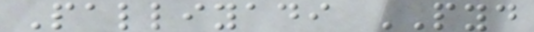Palliyadi PYD
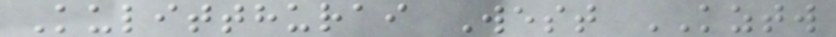Kulitthurai West KZTW
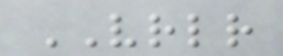VRLR
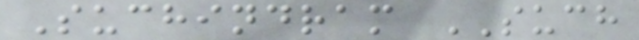Suchindram SUCH
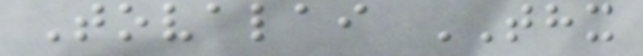Tovalai THX
